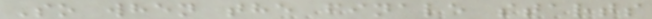So when the finale starts
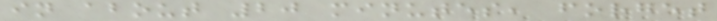in about 20 minutes, forget
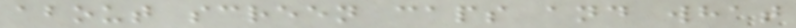about screen caps and what
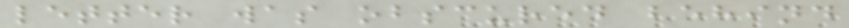letter was obscured behind
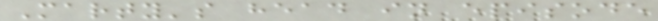Marty's head in episode
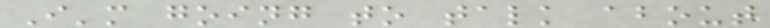I'm going to talk about
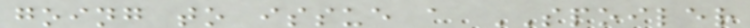going to issue a SPOILER
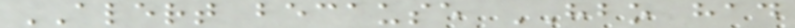ALERT because HBO had
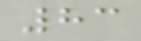83
